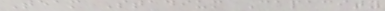Team Stadium Capacity
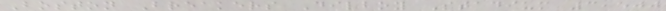Boston Breakers Dilboy Stadium 3,500
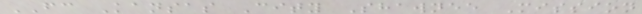FC Kansas City Shawnee Mission
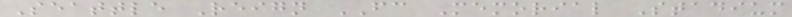Seattle Reign FC Memorial Stadium
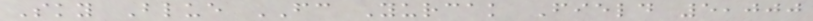Sky Blue FC Yurcak Field 5,000
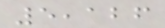5,126
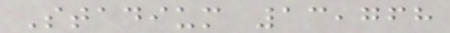Stadium 13,768
